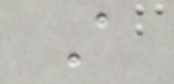A
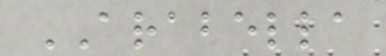ARABELLA
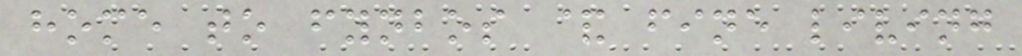home to fynbos & fine living
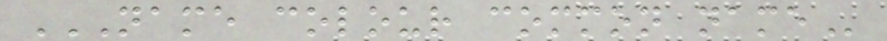NAME COLOUR COMMON NAME
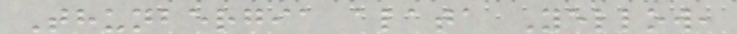Thunbergia alata Yellow,
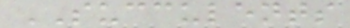SUCCULENTS
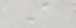A
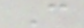C
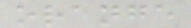orange
